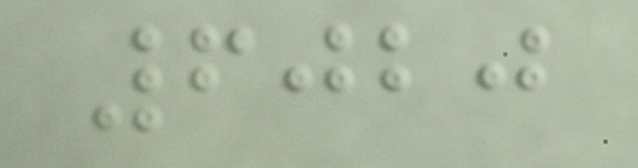6020
